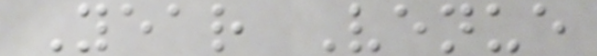Year Venue
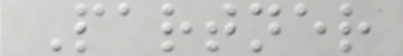Partner
